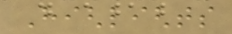Highlights
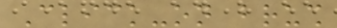Click-on brush
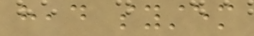head system
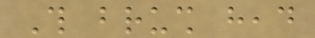This brush head
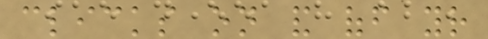clicks on and off your
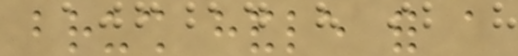brush handle for a
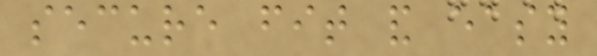secure fit and easy
